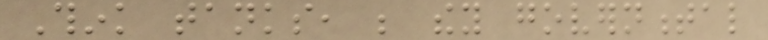Think tanks, be they governmental
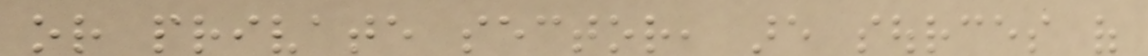or private sector, are sources of
